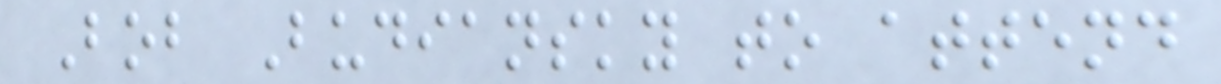Bob Budiansky to attend
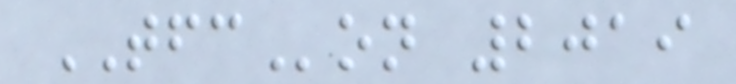TFCon 2019
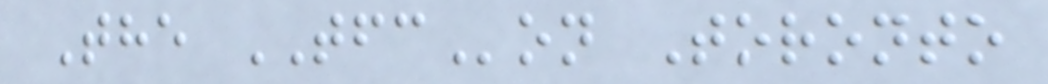The TFCon Toronto
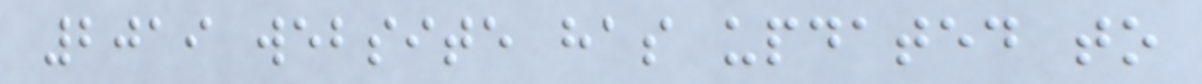2019 website has updated to
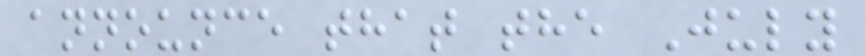announce that the July
